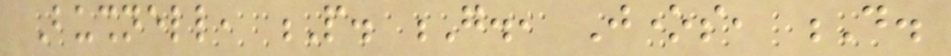Bushnell, P. G., Jones, D.
